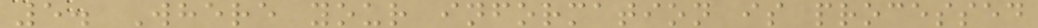5. Where your information is processed
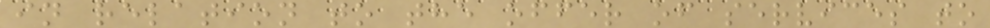in relation to the offer of services to
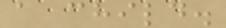a child.
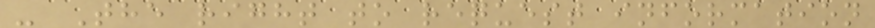- The right to request information
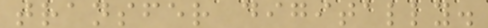transfer digitally.
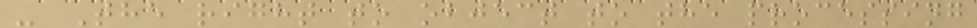- The right to object to the processing
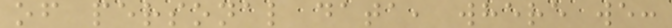of personal data, where we:
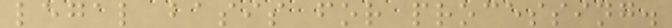legal basis for processing.
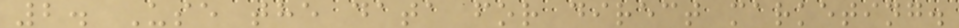2. Use the data for direct marketing.
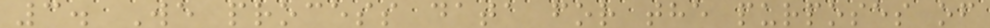3. We process data for the purposes of
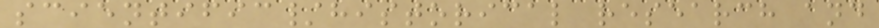scientific/historical research and
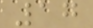17
